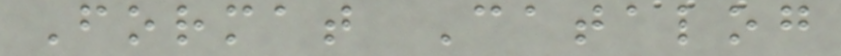Format Catalog
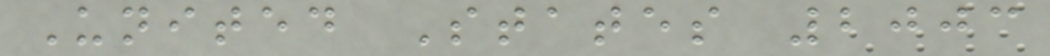United States 2003
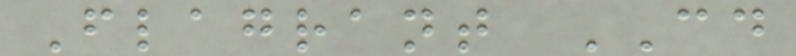Flagrant CD
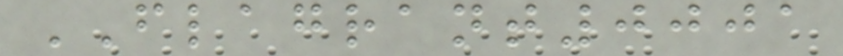FLAGRANT0001
